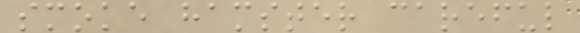smoke hamster careful
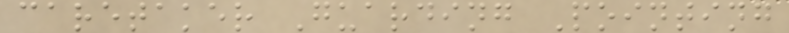caretaker Guarding Pointing
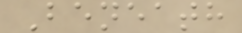Beneath
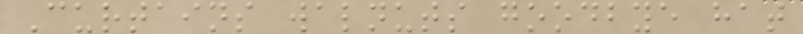Curtains walnuts goodbye hat
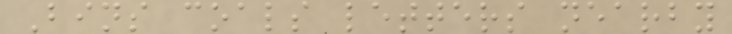Bins coals letters nearby
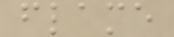flame
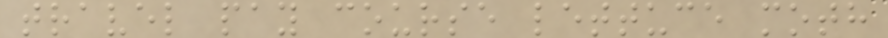travel pay course lettuce moth
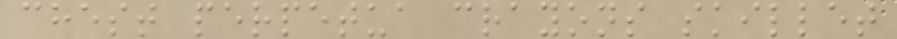chest perpetua crayons skillet
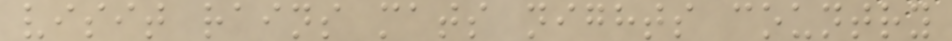visit rains mats nights country
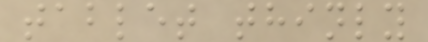tablet thinly
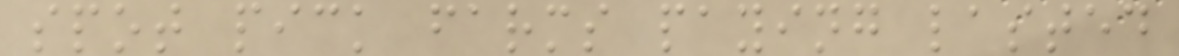spot pick farms paying lasted
